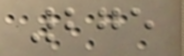275
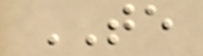TE
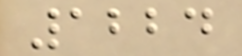1224
